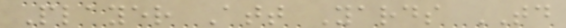Player Att Yards TD
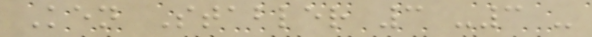Ken Stabler 3 -3 -
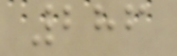286
